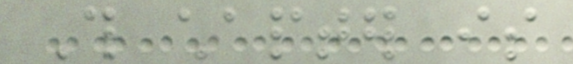This chapter is
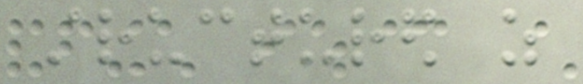structured as
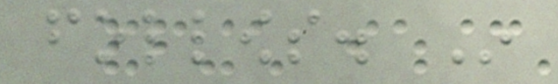follows. In
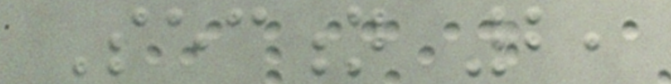Section 2,
